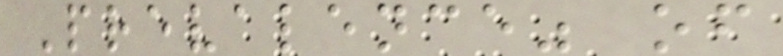Prevalence" of
